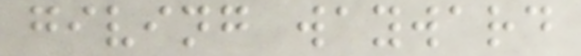giving wayward
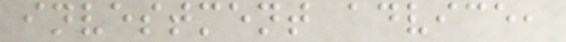investment advice,
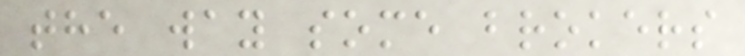the way some brokers
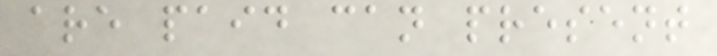are paid can present
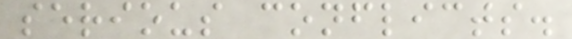serious conflicts.
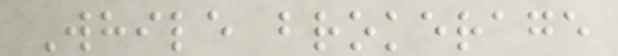While brokerage
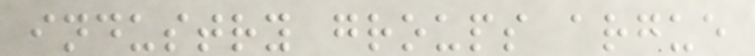industry groups argue
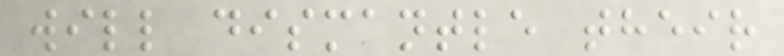will dismantle their
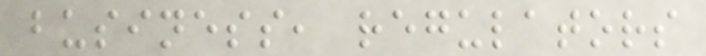business, regulators
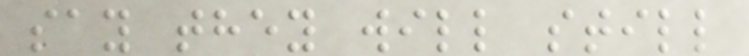say they will still
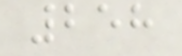258
